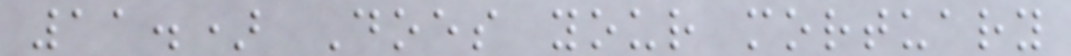11.) Does your mortuary
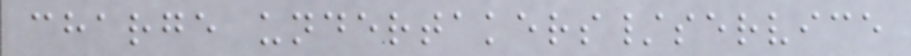charge undertakers/service
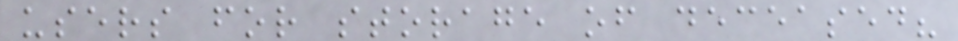users for storage of deceased?
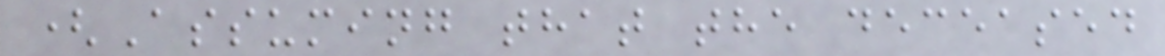(Assuming that the deceased
